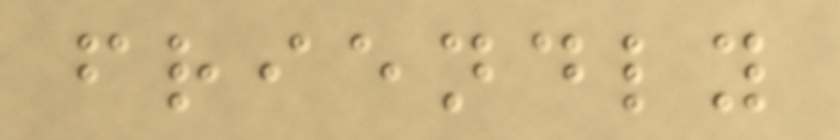friendly
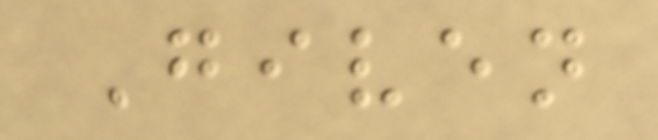Given
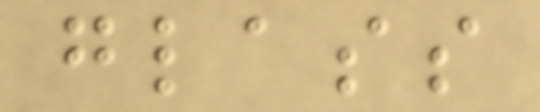glass
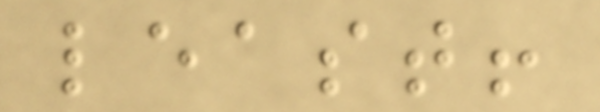least!
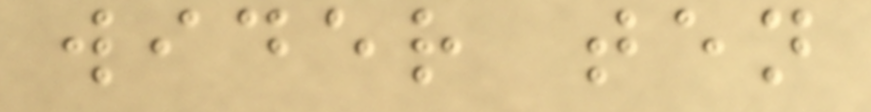wider ten
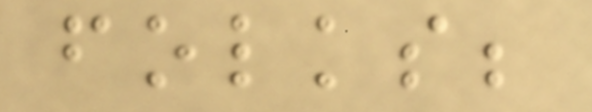folks;
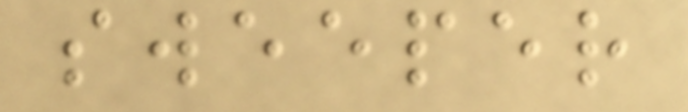sweeper
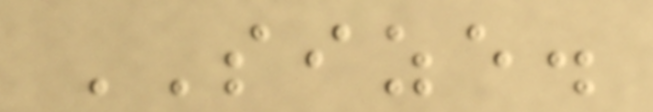SIZE.
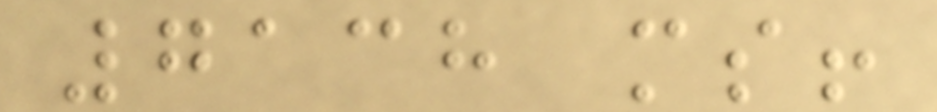7138 ms!
